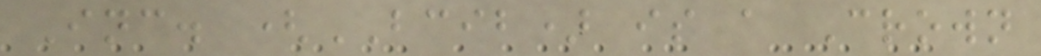Inc. (BCIB) is a Crown
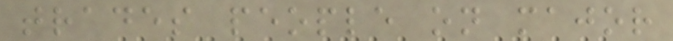trades people on major
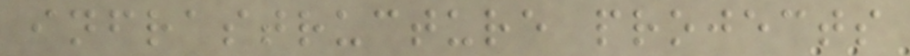infrastructure projects
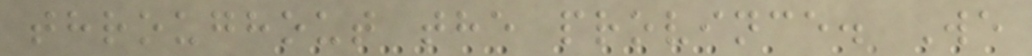throughout the province. We
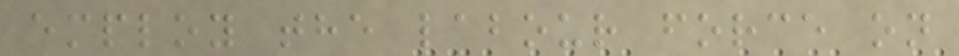employ the labour force on
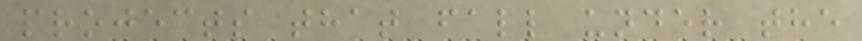projects that fall under the
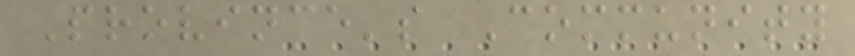Province's Community
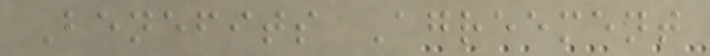Benefits Agreement
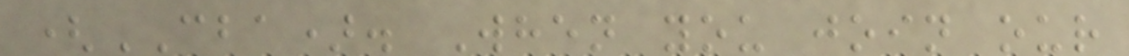(CBA). When you join our
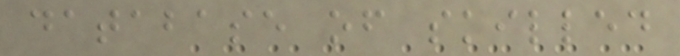database of skilled
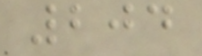204
